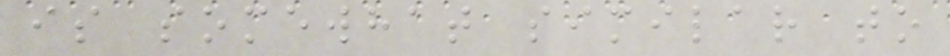is somewhat similar to
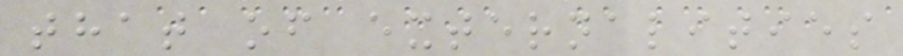that of externalities
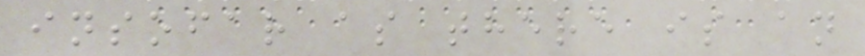insofar as there is an
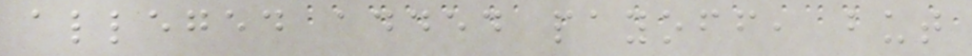alleged added payoff, but
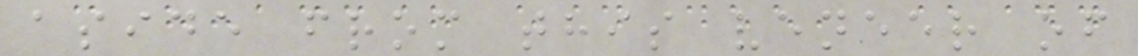aside from this veneer of
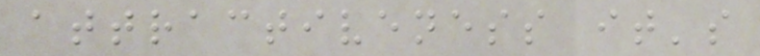attractiveness it's
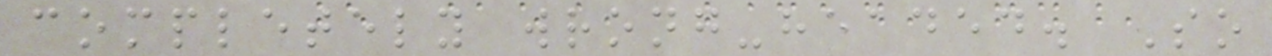completely wrong-headed. So
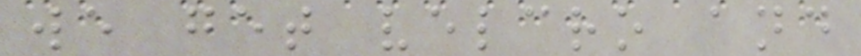we get velcro and
